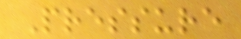Pressure
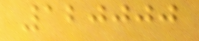120000
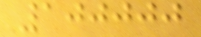100000
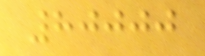80000
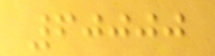60000
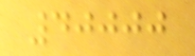40000
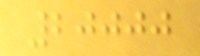20000
